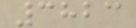3823
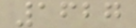1627
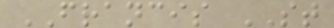FRANCIS ST
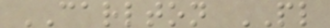CARLTON PL
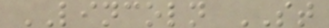LINCOLN ST
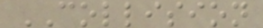COLLISION
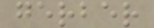gerber
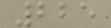225
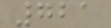721
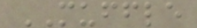MUFFLE
